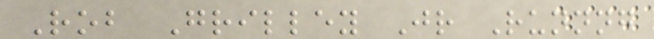Rob Grilley Jr Runnng
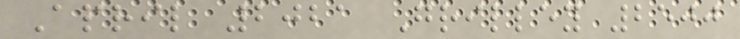April 2021 Grilley 2500
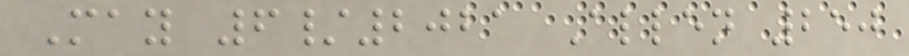May 6/2021 Allen 250
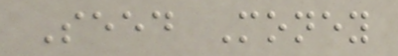Seed Money
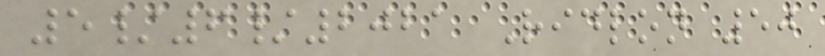5/6/2021 Ridlon 50
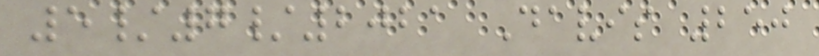5/7/2021 Davis 250
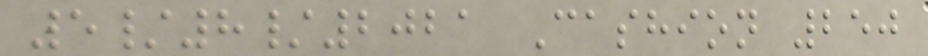5/8/2021 Cashion 250
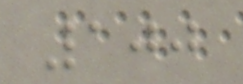100
